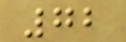72
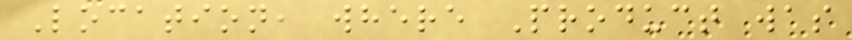Location, where Product was
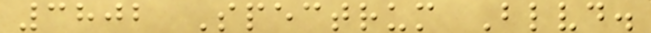3802 Spectrum Blvd.
